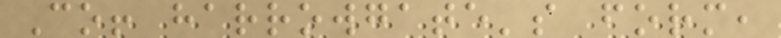Co! harrowgate's form,
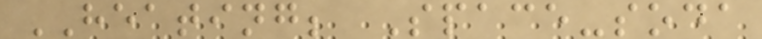HEATING; Space-soda
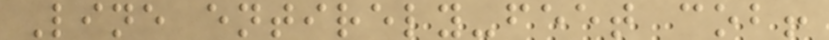Line entirely-feet cob!
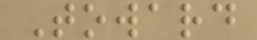Toward
